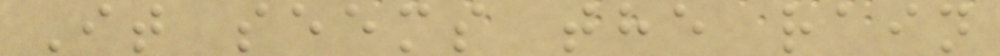It seems the rain
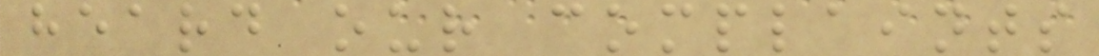heard our complaints
